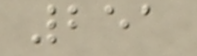251
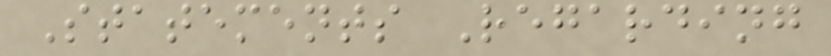Statements Regarding
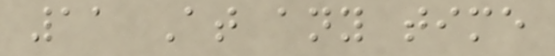11 At any time
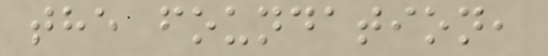the foundation,
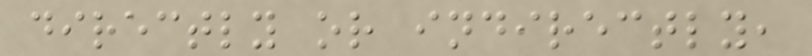directly or indirectly,
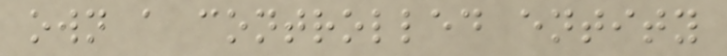own a controlled entity
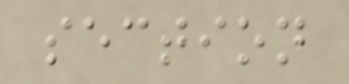section
